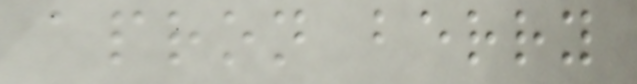apron berry
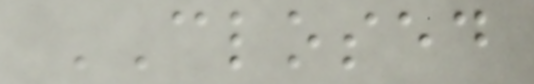CLOSED
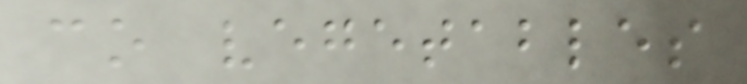co vegetables
